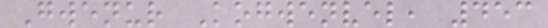Gwenur Kogwenvel, 453
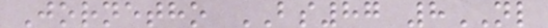Jornetho BS87 8NL
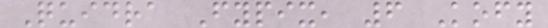Quidra Fypix, 6 Kofy
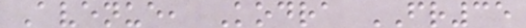Avenue, Kodra FR35
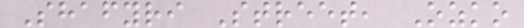Shafyri Street, Ozko
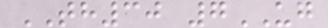TH30 7UG
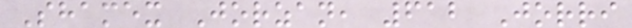Shamex Jorzan, 612 Jorri
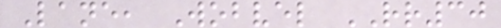Lane, Wobvel RR30
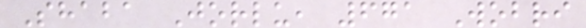Shaba Jorlu, 671 Wobri
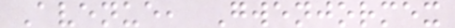Avenue, Gwenjormex
